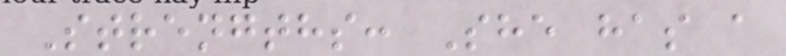Strengths: She has a
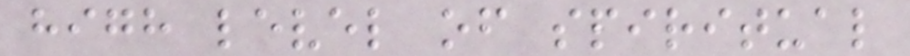high level of spiritual
